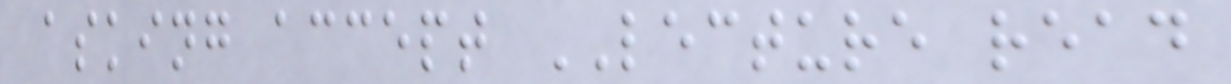asking accept LECTURE read
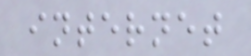internet
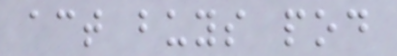act buys pod
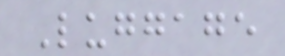Luggage
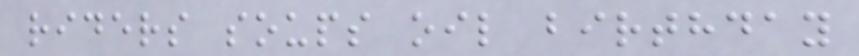riders soups oil birthday
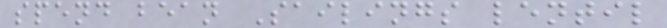spend bean Sailings lentil
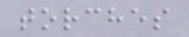torches
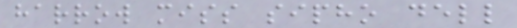harrow miss sipho dell
